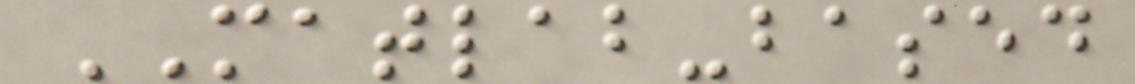MATLAB-based
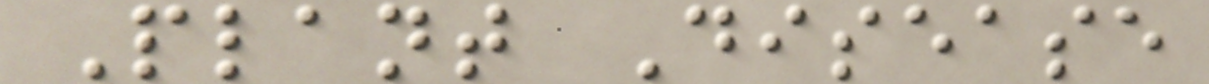Plant Disease
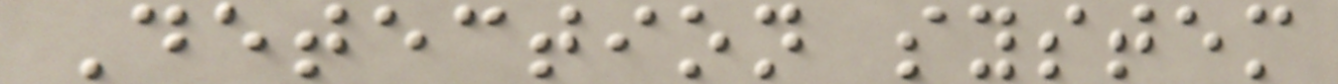Detection system
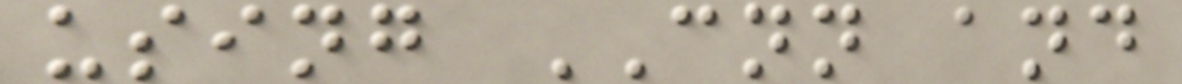using CNN and
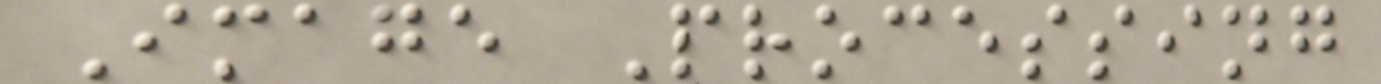Image Processing
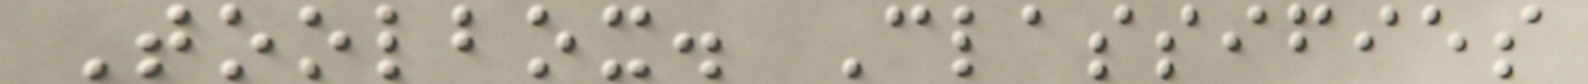Toolbox. Classifies
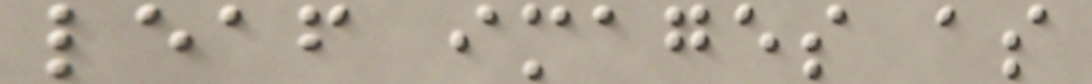leaf images as
